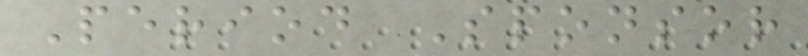Period Sponsor
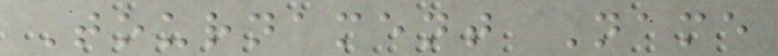Tournament Name
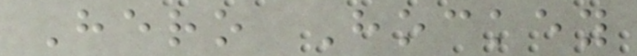Hero Hockey
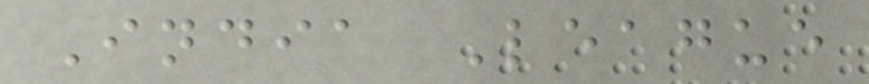India League
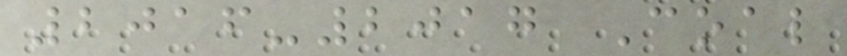2016-2017 Coal
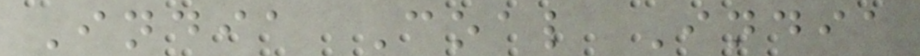India Coal India
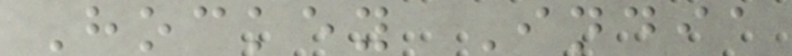Hockey India
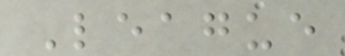League
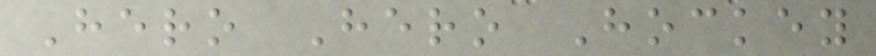Hero Hero Hockey
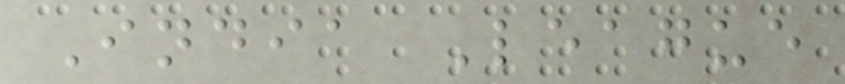India League
